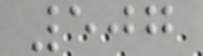507
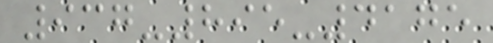937-895-4175
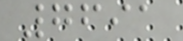7691
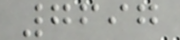7697
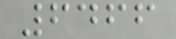6466
